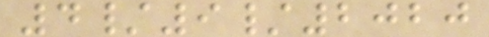4/9/2020
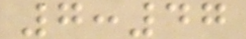7:47
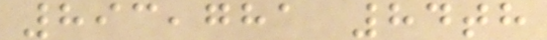893,781 84th
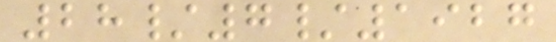28/7/1927
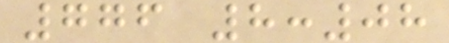776 8:08
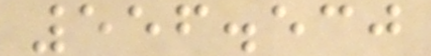556.530
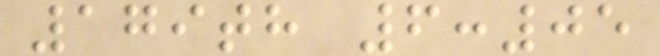179th 6:05
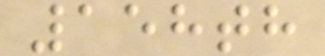158th
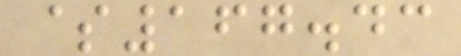$167.43
